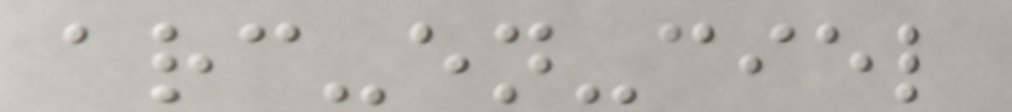arc-en-ciel
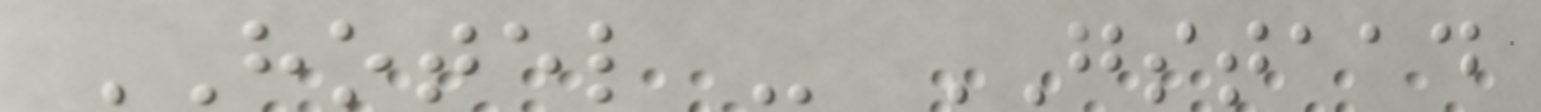HOTEL - GSTAAD
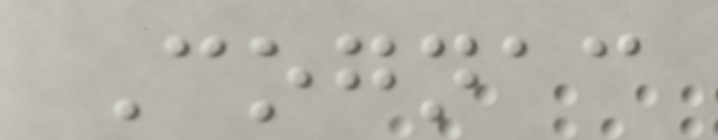Cognac
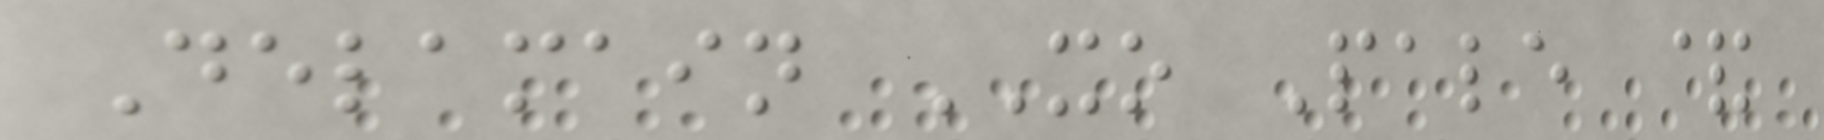Delamain XO Pale &
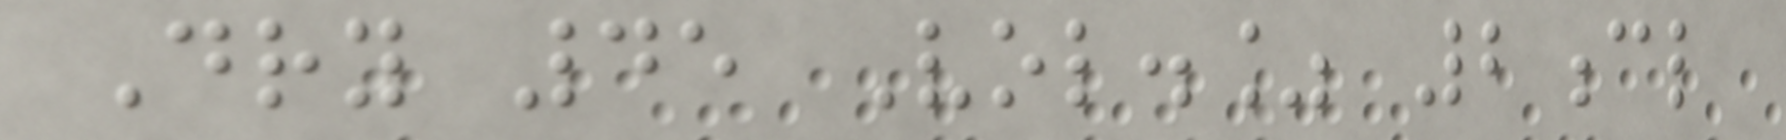Dry 45 Vol.% 2cl
